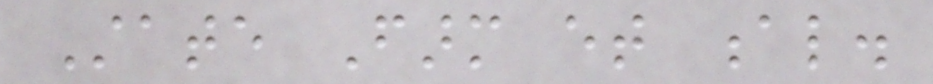State Farm et al.
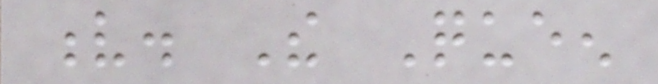v. The Queen
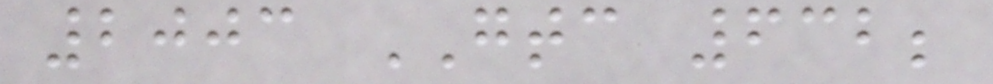2003 GTC 632;
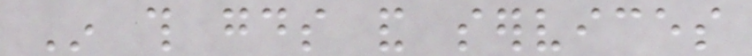In this goods and services
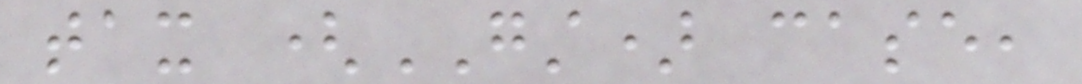tax (GST) case,
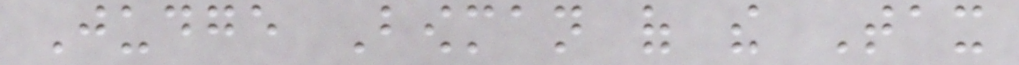Judge Bowman of the Tax
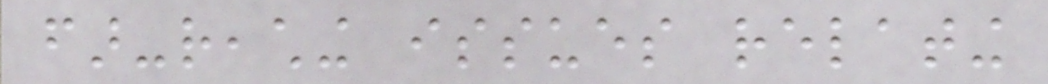far-reaching issues relating
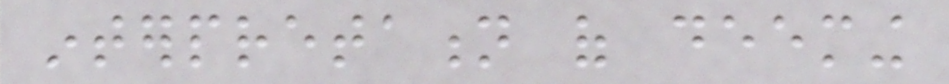interpretation of deeming
